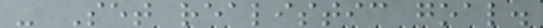- Set realistic goal.
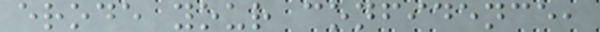erode your confidence,
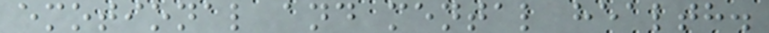emotional and mental health.
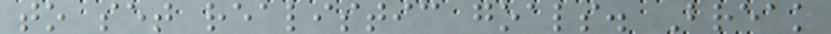to set realistic goals. Break
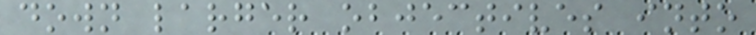down larger objectives into
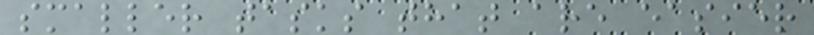smaller tasks that are easier
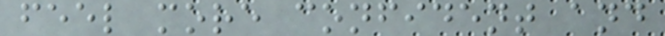feel more confident and
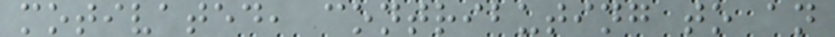motivated, contributing to an
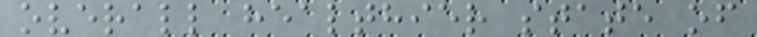overall healthier state of
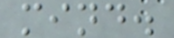mind.
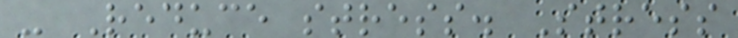- Reduce stress. Stress
